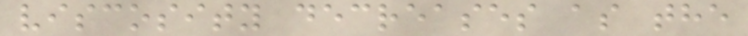viscosity decreases as the
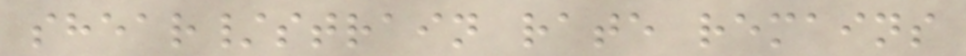shear/strain rate remains
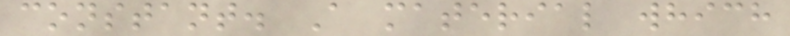constant. A material which
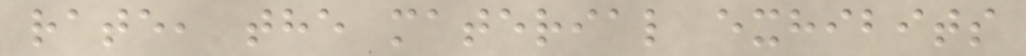rate, the material exhibits
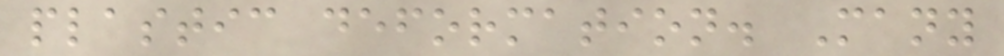plastic deformation. Many
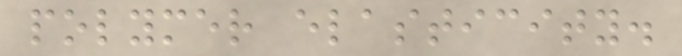polymer elasticity.
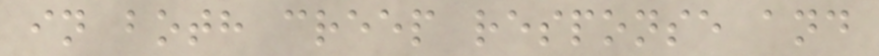in both creep response and
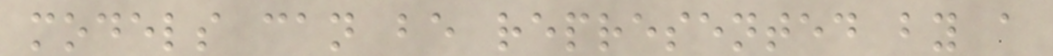models can be represented by a
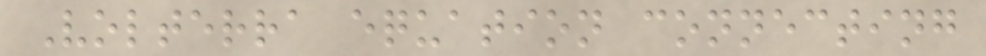Volterra equation connecting
